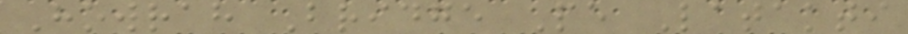Howrah Bridge Pe Latakti
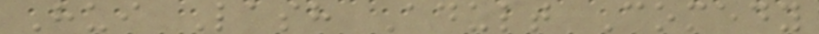Hui Lash Adult Comedy
